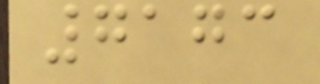7173
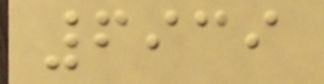6939
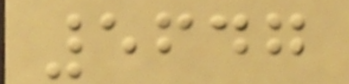5647
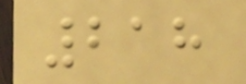218
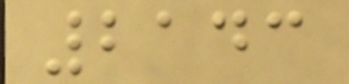2143
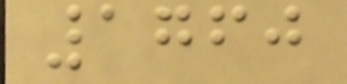1760
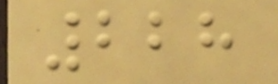228
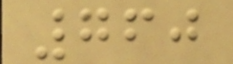760
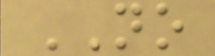NO
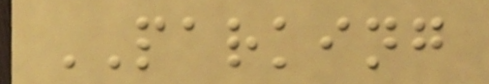PARKING
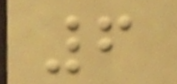6
